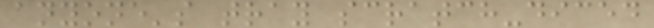anyone's tray scratch-diced
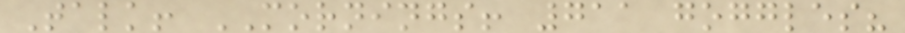Talk! MORNINGS! 711 goggles?
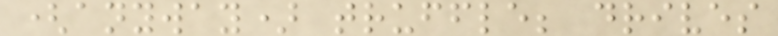(anyway) truffle; drives
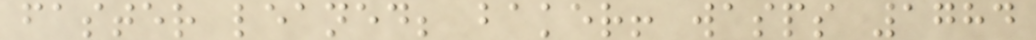faster leaned; baker! wasps 1784
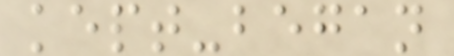kept-began
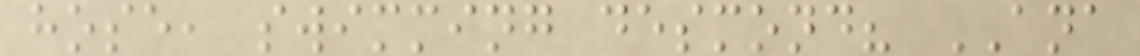hose, swimming desmond? ANA
